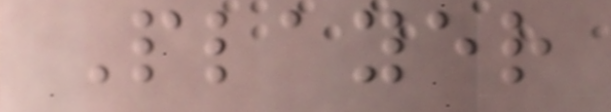Player
